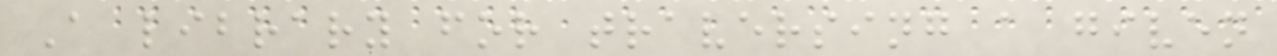A library for traversing a given
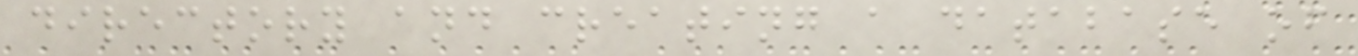directory and creating a database of
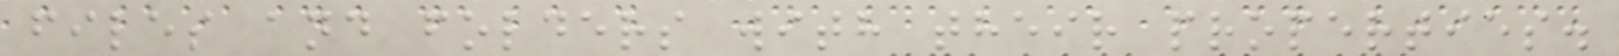files and folders with their properties.
